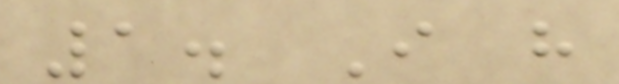1. I have
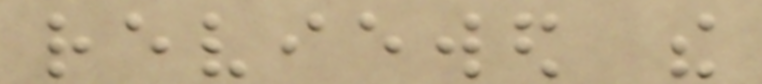reviewed the
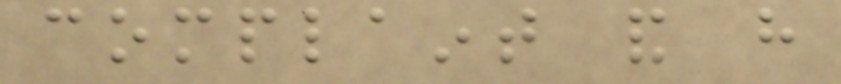complaint and have
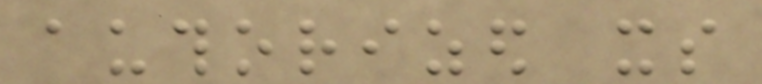authorized its
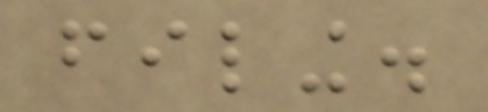filing.
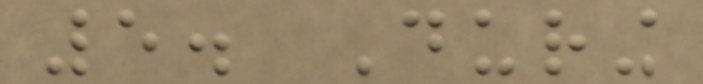5. During
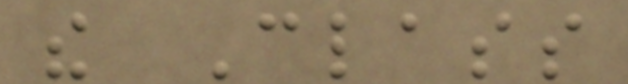the Class
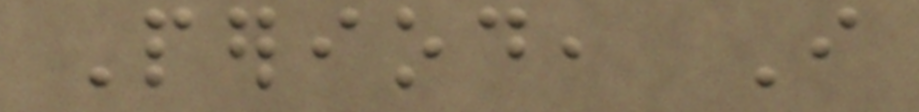Period, I
